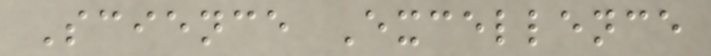Science Excellence
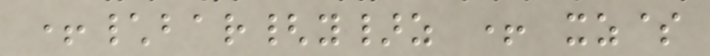+\bar{y}z + xz$
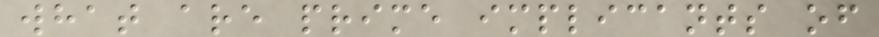what are prime implicants of
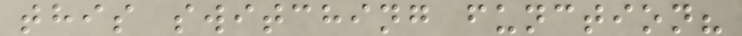this switching function?
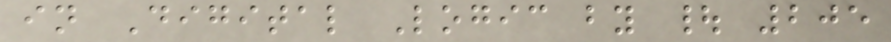in Digital Logic by | 205
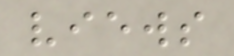views
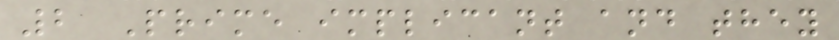2 Prime implicant and they
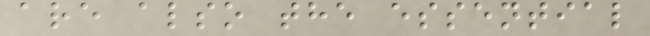are also the essential
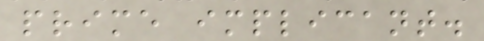prime implicant.
